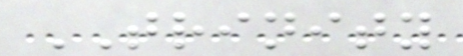TRINITY
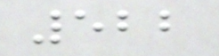522
